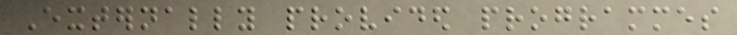Externally provided programmes
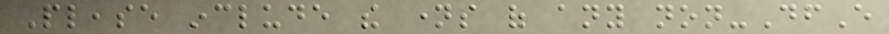Please include the names of any non-DfE
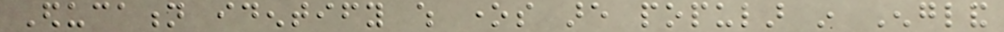Education identify which ones are popular in England
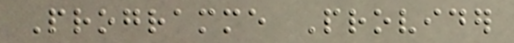Programme Provider
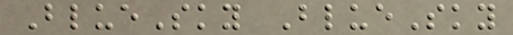BlueSky BlueSky
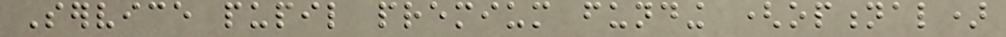Service pupil premium funding (optional)
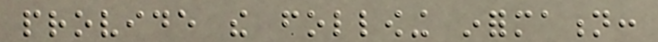provide the following information:
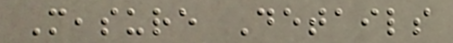Measure Details
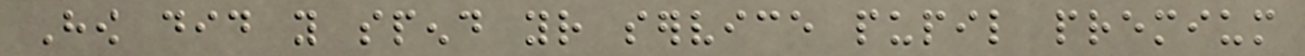How did you spend your service pupil premium
